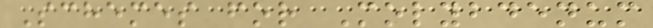Schemes for Molybdenum
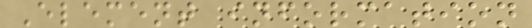Element information
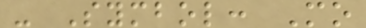- Symbol: Mo
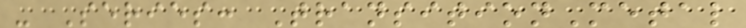- Series: TransitionMetal
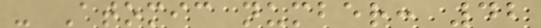- Atomic number: 42
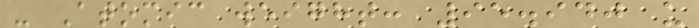- Atomic weight: 95.940 u
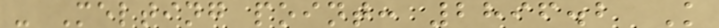- Melting point: 2896.2 K
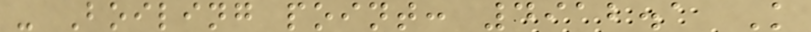- Boiling point: 4912.1 K
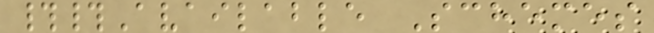##Available Schemes
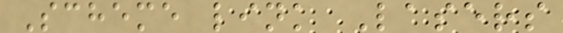Scheme link Lasers
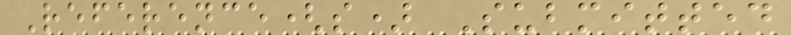Reference(s) Submitted
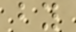by
